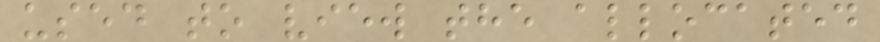used to view the allocated
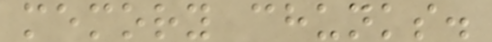memory chunks.
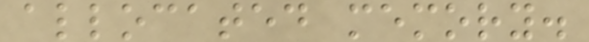allocated memory.
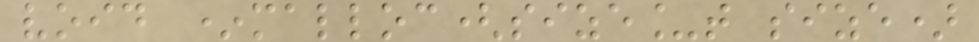void *malloc(size_t size)
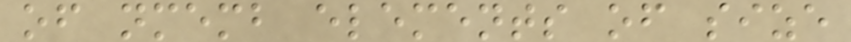of nmemb elements of size
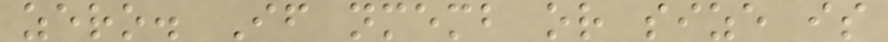zero. If nmemb or size is
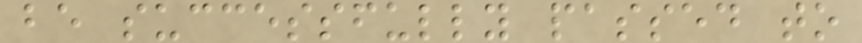be successfully passed to
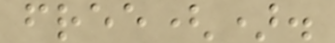free().
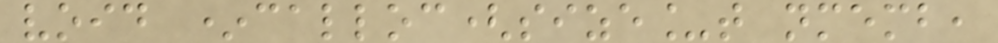void *calloc(size_t nmemb,
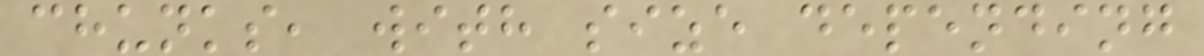chunks, with size depending
